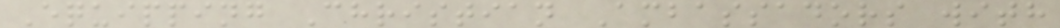Equipping Christian Ambassadors with
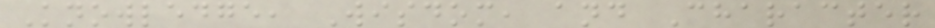Knowledge, Wisdom, and Character
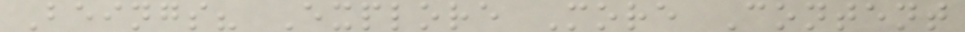Beings? Explore More Content
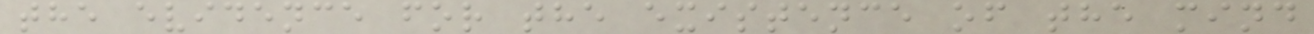the evidence for the existence of the mind
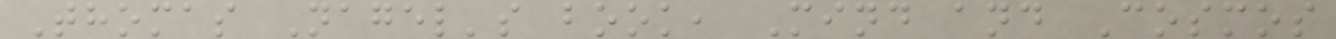Thomas Nagel's book, Mind and Cosmos
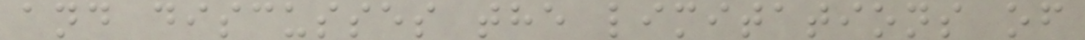and discusses the limitations of
